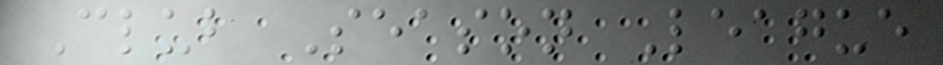Club Season League
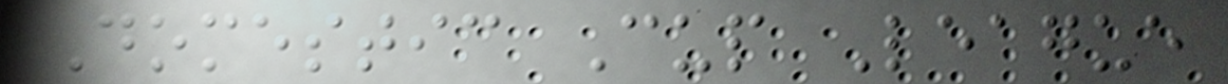Domestic Cup League
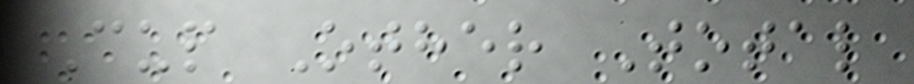Cup Other Total
